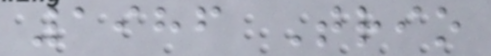1986 Trio
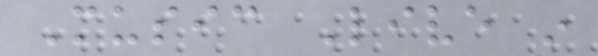Music Live in
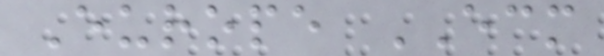Europe ECM
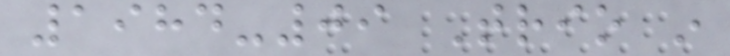1984-09 Trio in
